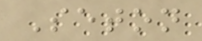Seton
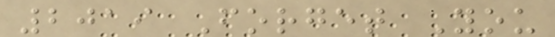2019 Forget You
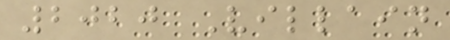2020 Villain
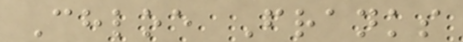Chloe Franks
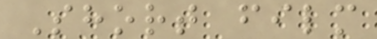Short film
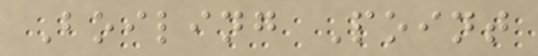Boiling Point
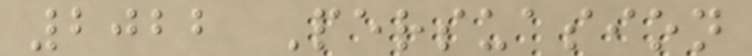2022 Persuasion
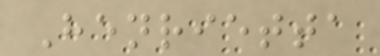Henrietta
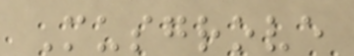Musgrove
